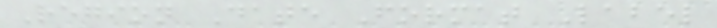Region Date Format Label
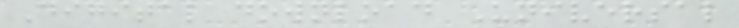Digital download Universal
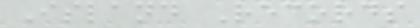Island Records
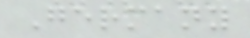Germany
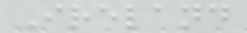Ireland
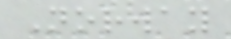Norway
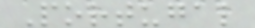Portugal
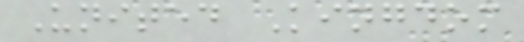United Kingdom
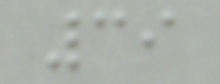39
